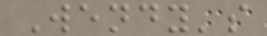Wendy's
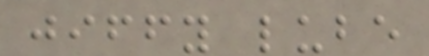jiffy lube
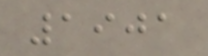1901
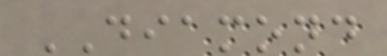DIAMOND
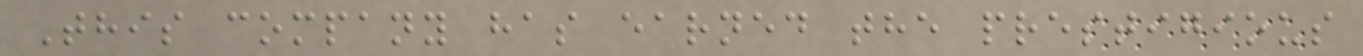This company has earned the prestigious
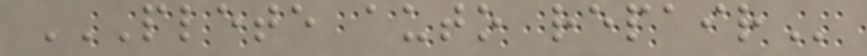PLETE AUTO REPAIR
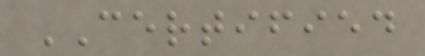CERTIFIED
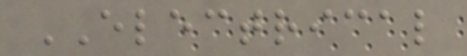ELECTRICAL
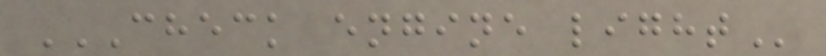CHECK ENGINE LIGHT
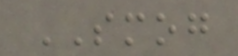SMOG
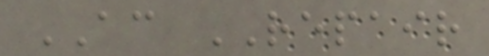AC REPAIR
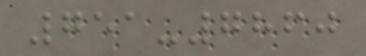751-7860
